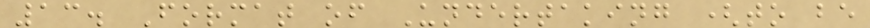13. Format of Undertaking (to be
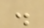.
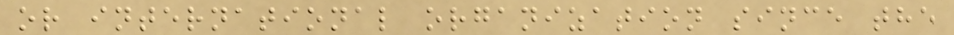or international organization since the
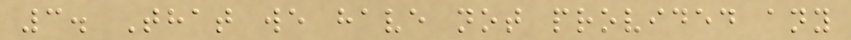3. That we have not provided any
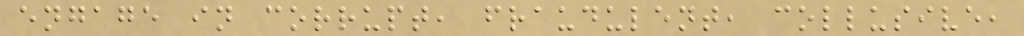engage in corrupt, fraudulent, collusive,
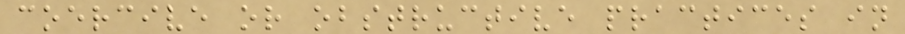coercive or obstructive practices in
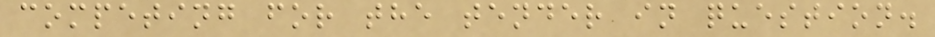competing for the tender in question.
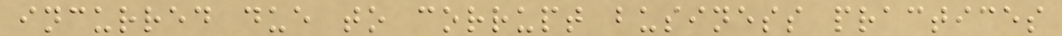incurred due to corrupt business practices
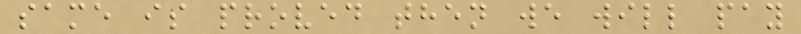same is proved then we will pay
